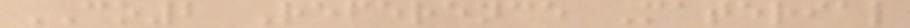CO2 Reference Material
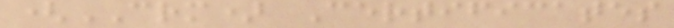(CRM) Certificates
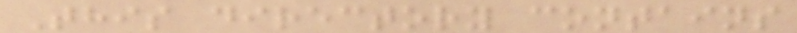This directory contains
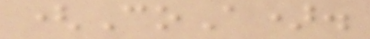(CoA).
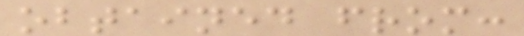obtained from:
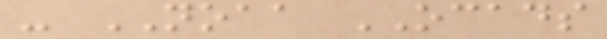- NOAA OCADS
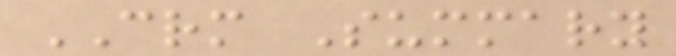CRM Summary
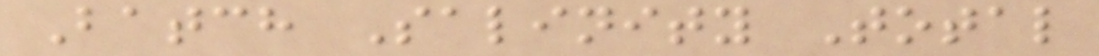Batch Salinity Total
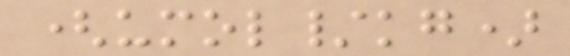(umol/kg)
